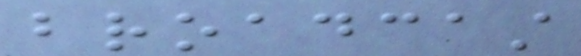broadcast
